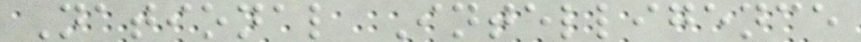National Intelligence
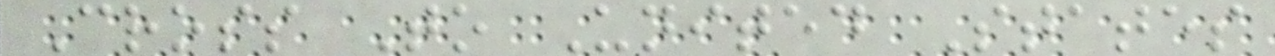Cross To United States
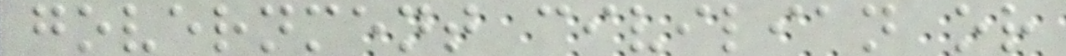government civilian or
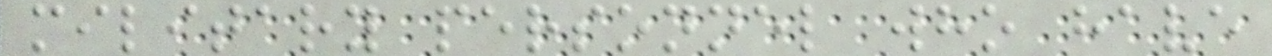military personnel who have
